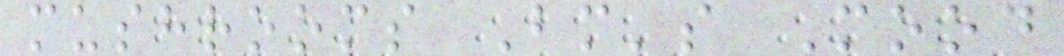mushrooms Bm's Mood
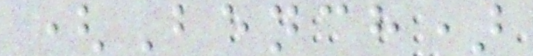(Bench)
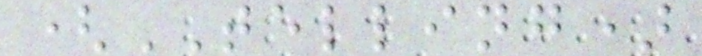(TELLING)
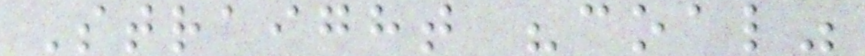Straight "coal"
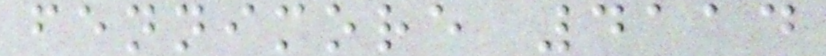fennimore 4114
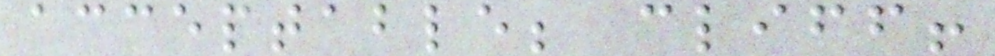acceptable; cliff!
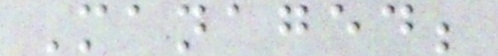Managed;
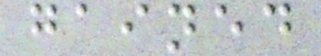gained
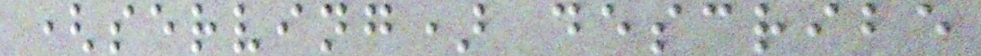(serving) describe
